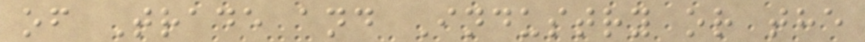of Trade and Industry or the
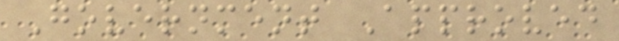Government Approved
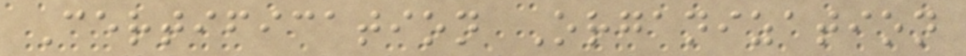Certification Organization
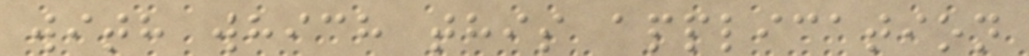with which this application
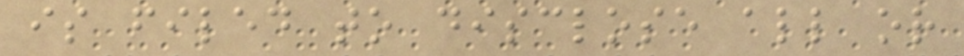is filed to disclose all or
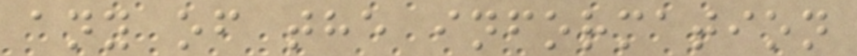any of the information
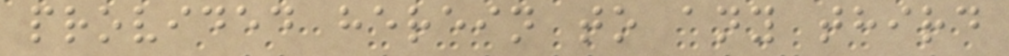provided herein to any third
